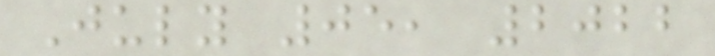July 05, 2022
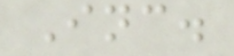Inc.
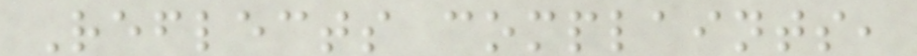Reflects complaints,
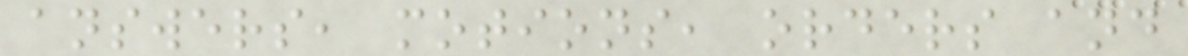answers, motions, orders and
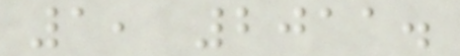1, 2011.
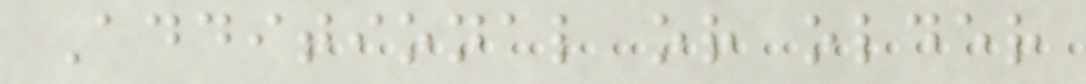Additional or older
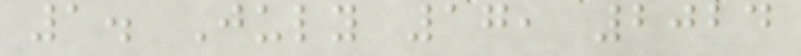1. July 17, 2024
